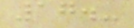17.-
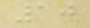10
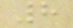8
